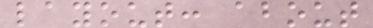layout: about
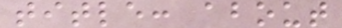title: about
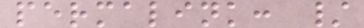permalink: /
